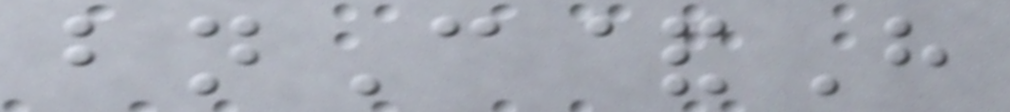bnC&H
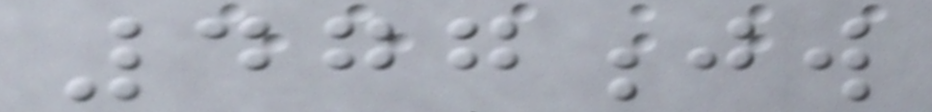477jw
